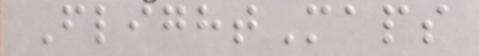FlightMaps
